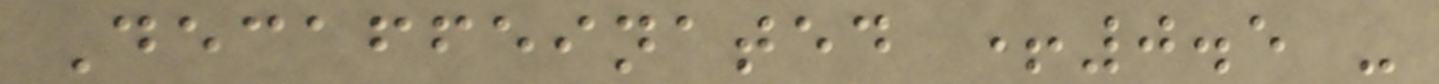Decaffeinated +0.5 -
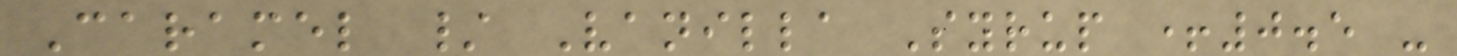Caramel / Vanilla Syrup +0.5 -
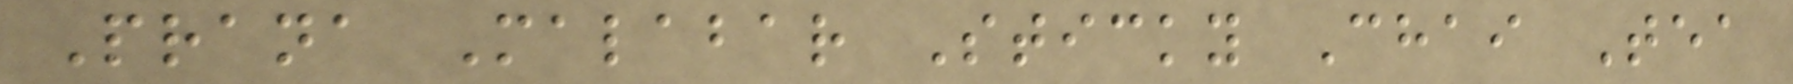Prana Malabar Sticky Chai Tea
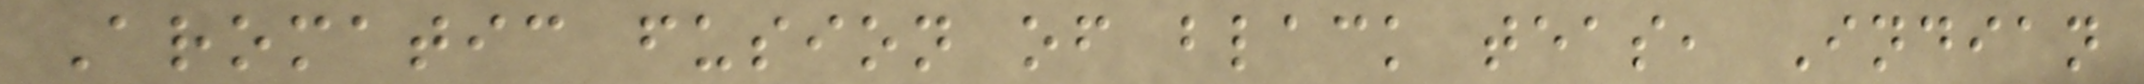Aromatic fusion of black teas, Indian
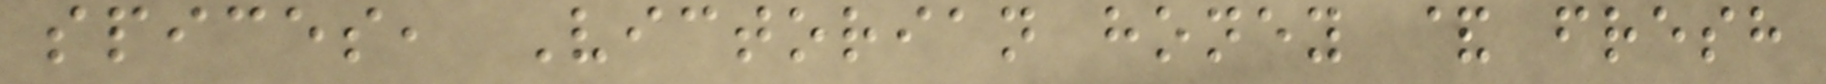spices, Victorian honey & fresh
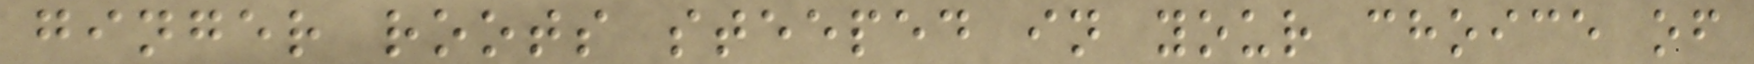ginger roots steeped in your choice of
